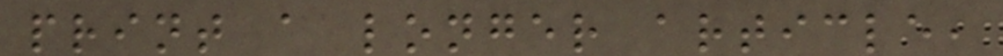print a longer article,
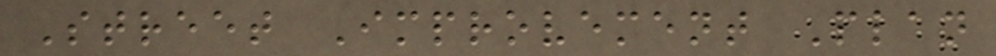Street Improvement Plan
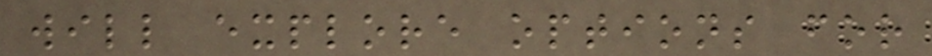will explore options for
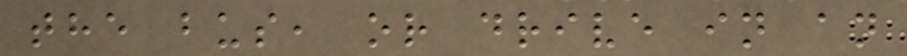the bus, or drive in an
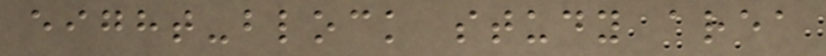eight-block study area
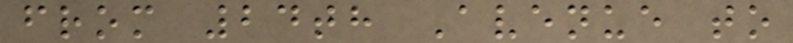from 24th Avenue to
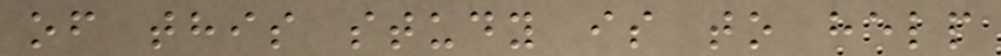of this study is to help
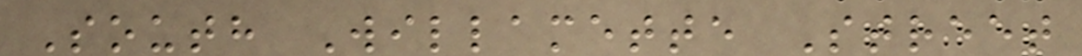South Willamette Street
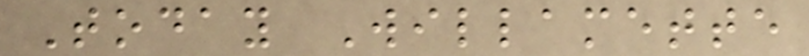Today Willamette
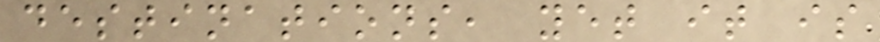destinations, yet it is
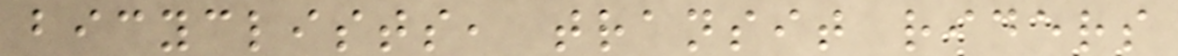bicyclists, transit riders
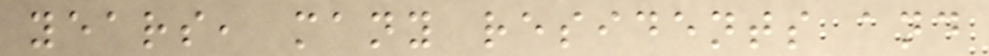years, many residents and
